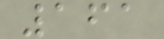161
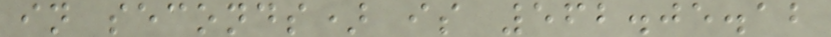in seconds) is 562.05.12
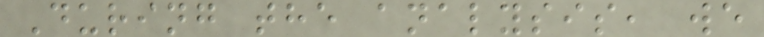During the analysis, we
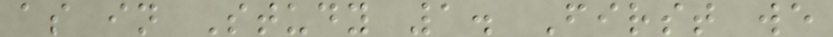as in Study 1. First we
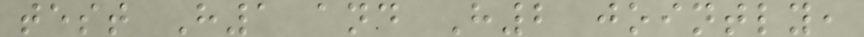test H1 and H2 jointly,
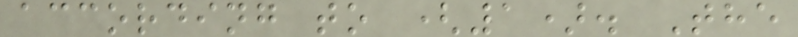according to (1). The
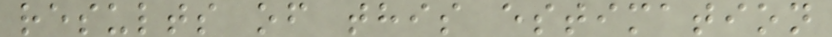results of this estimation
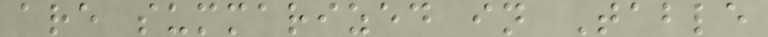are summarized in Table
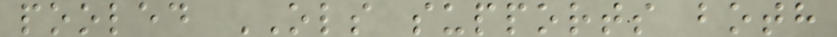pooled OLS supports both
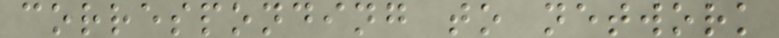corresponding to network
